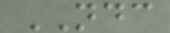NDC
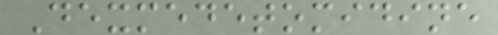Dexmedetomidine
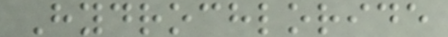Hydrochloride
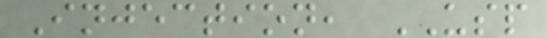Injection, USP
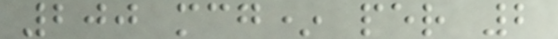200 mcg* per 2
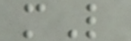mL
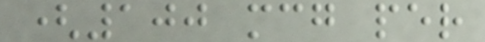(100 mcg per
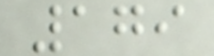179
